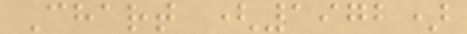Chart (1972)
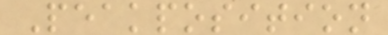Peakposition
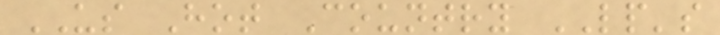US Hot Country LP's
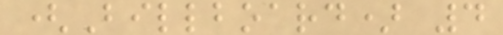(Billboard) 4
